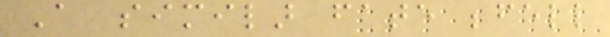A similar fate befell
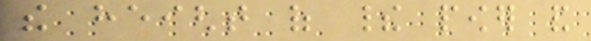the height of their power and
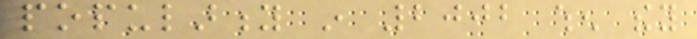popularity in 2002 when they
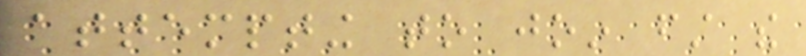attempting to join first the
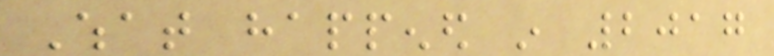What happened in 2017
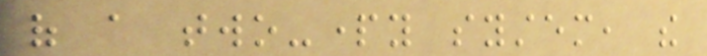of a two-party system, the
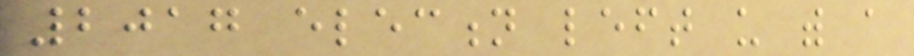2017 election left us with a
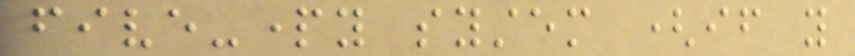five-party system (if you
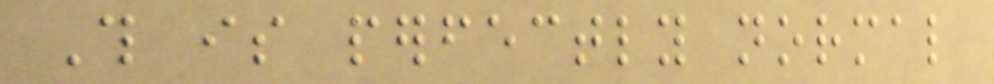This is perfectly normal
